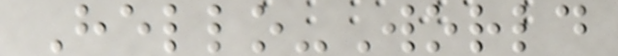Hello-World
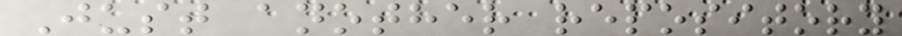Just another repository
